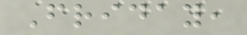Friday,
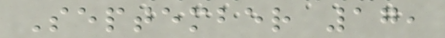September 17,
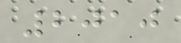2010
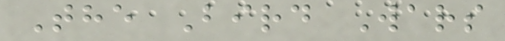The Bird Wars
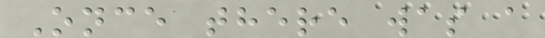Once there was a
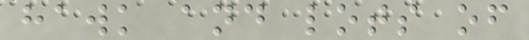hawk and lots of
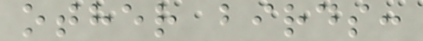other birds:
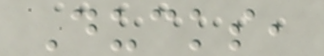Ducks,
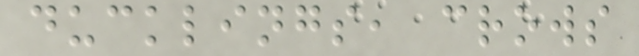ducklings, crows
